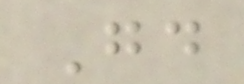Good
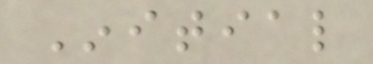Initial
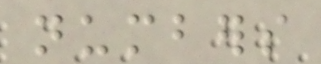numbers
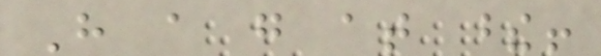Have a go at these!
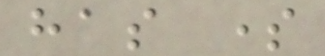has some
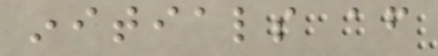initials after
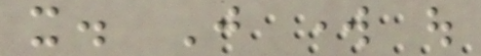it. Just work out
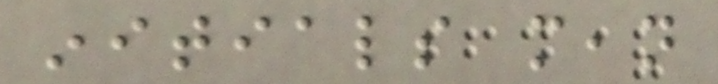initials mean
